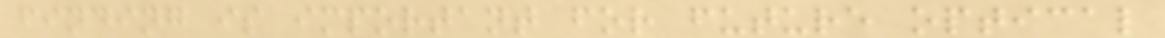finding is important for future optical
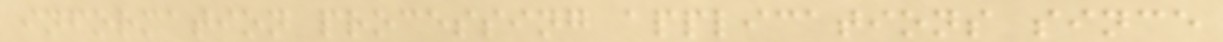information processing applications since
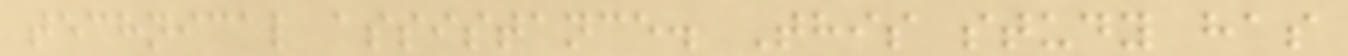technical assistance. This study has
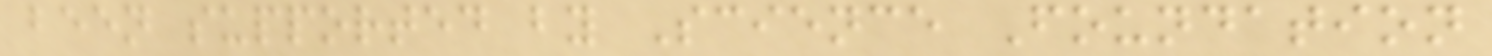been supported by Science Foundation
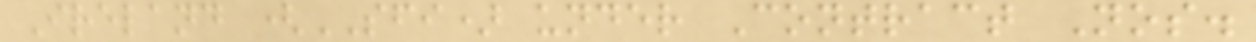Ireland (SFI) under Contract Nos.
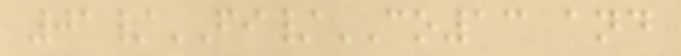01/FI/CO13 and
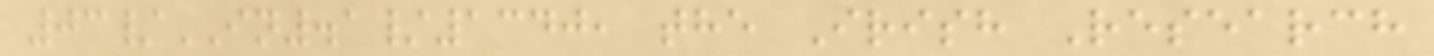03/IN.1/1340, the Irish Research
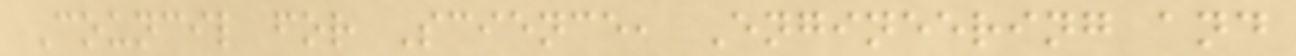Council for Science, Engineering and
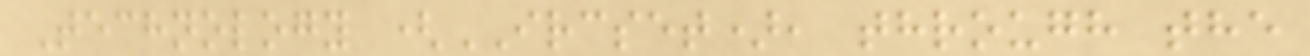Technology (IRCSET), through the
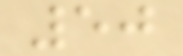50
